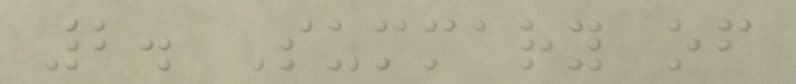2. Summary of
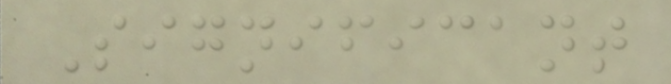Significant
